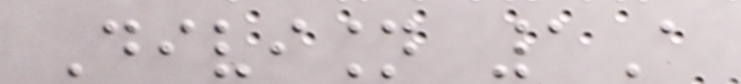Division 1A
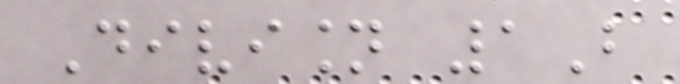Division 1B
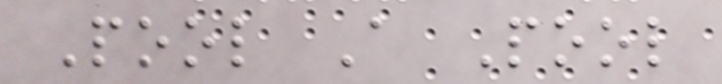Pool A Pool
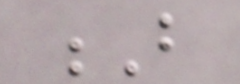B
